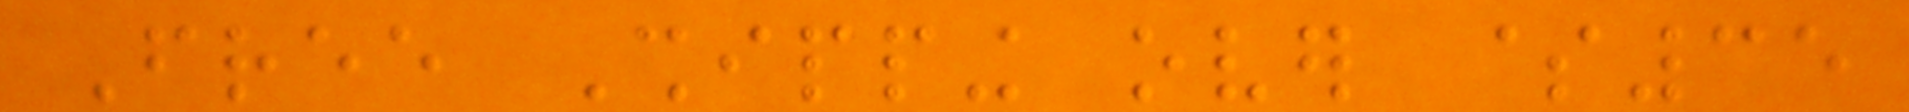Free Shipping over $35
